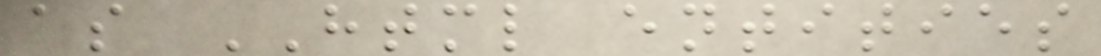as HTML entities
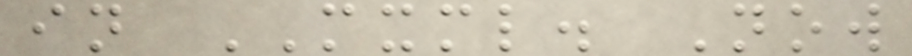in MXML. Now
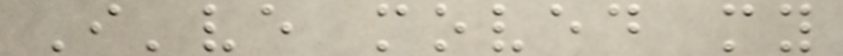I've moved my
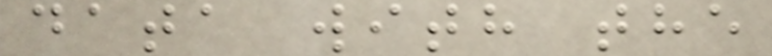data with the
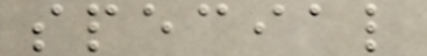special
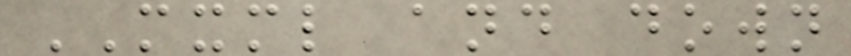MXML and down
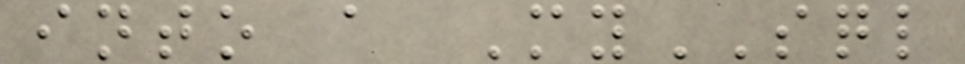into a MySQL
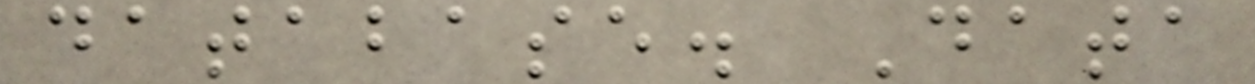database. Data
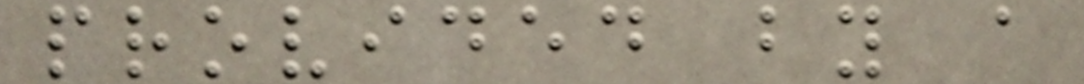provided by a
